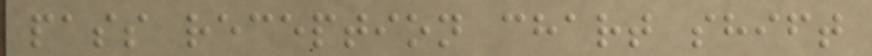pass reception chart shift
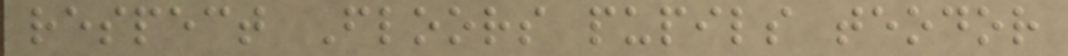respect Floors pupils teodor
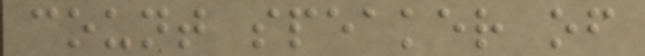count speaker of
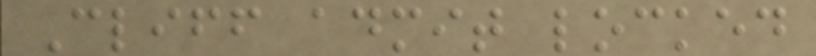Cliff admit locked
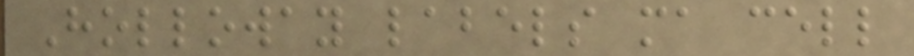Holloway labels ma cell
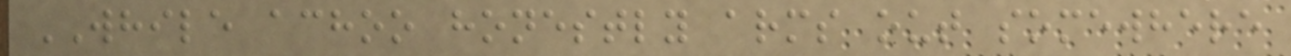WHILE achoo honestly arms out somewhere
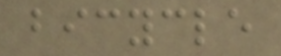bicycle
